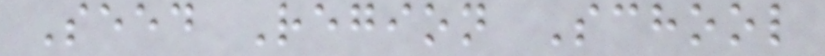Seed Region School
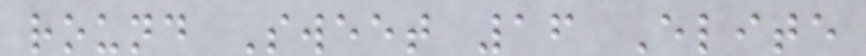round Sweet 16 Elite
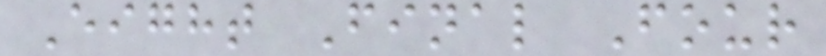Eight Final Four
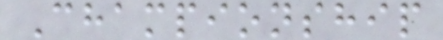Championship
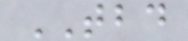TBD
